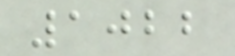1022
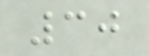30
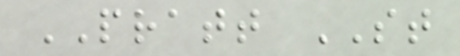PRATT ST
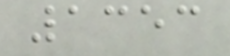1353
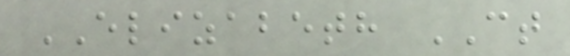ELIZABETH CT
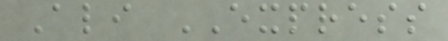Ali EXPRESS
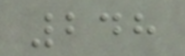248
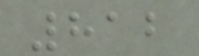812
